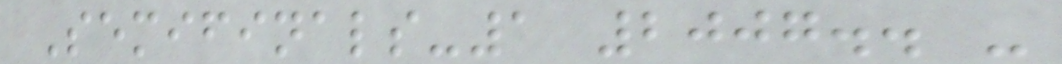Semifinals-1 2007.. -
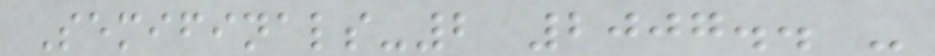Semifinals-2 2007.. -
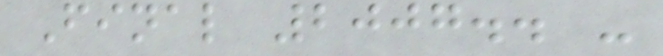Final 2007.. -
